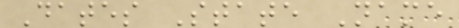Dates State Name
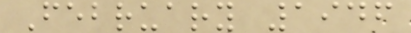February 1946
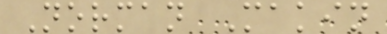Norman Makin
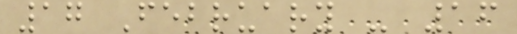17 February - 16
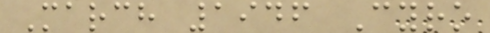March 1946 Cyro
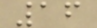16
